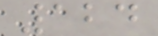124
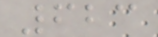623
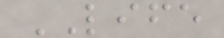LIFE
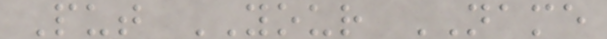Put YOUR NAME
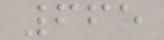665
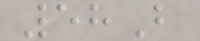58B
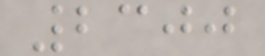2300
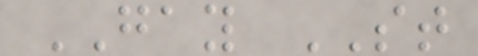GAY ST
